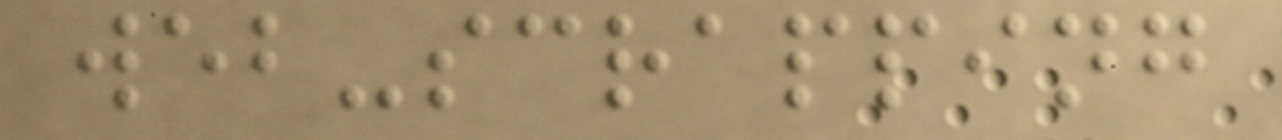web-scrapping
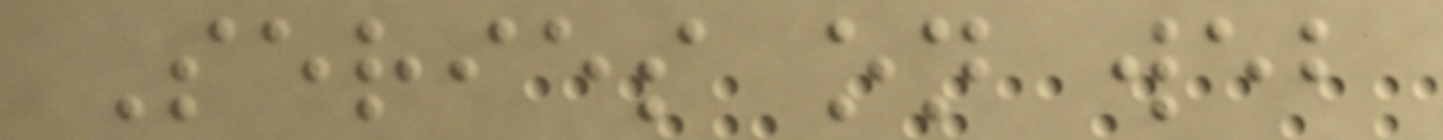Series on web
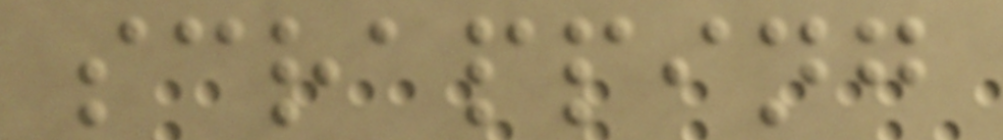scrapping
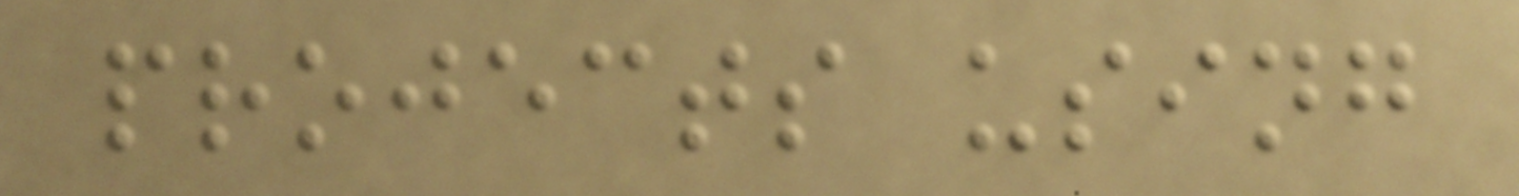projects using
